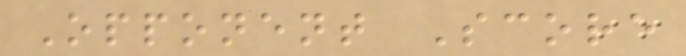Opponent Score
